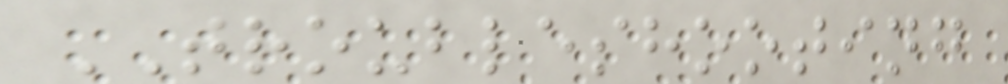TROUBLESHOOTING
